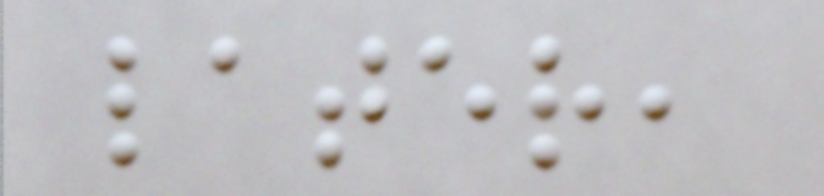later,
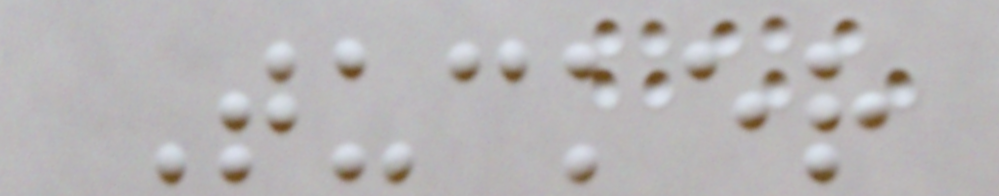Tucker
